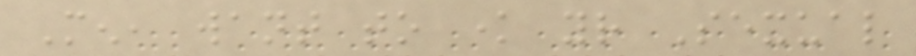Men, want to know your Sexual
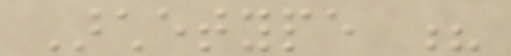Archetype ?
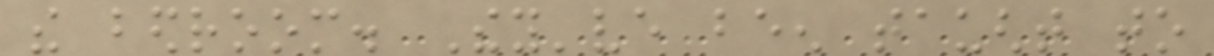the bedroom. They've been taught to
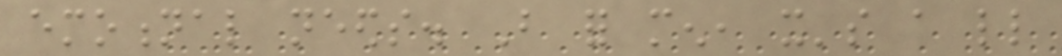emotional needs. But for men, it's a little
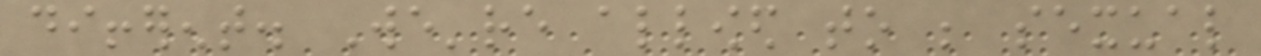different. We're allowed to be sexual
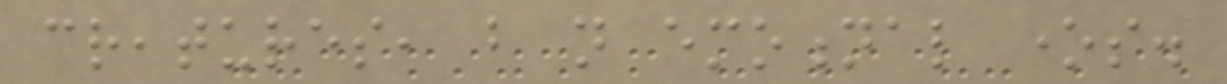creatures, but not emotional ones.
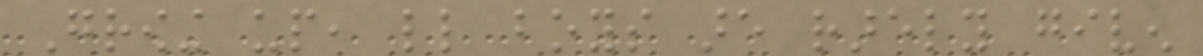Growing up, little boys are rarely given
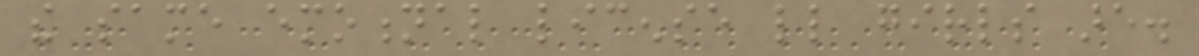the same emotional license little girls are.
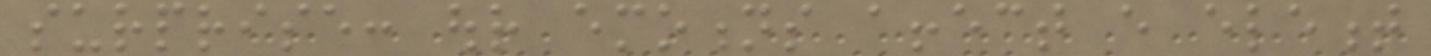surprise: our emotions affect every element
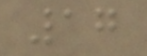17
